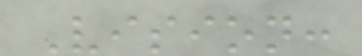Vision:
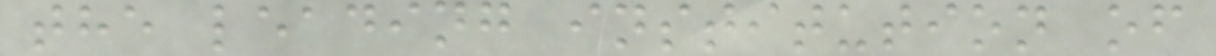the leading institution of
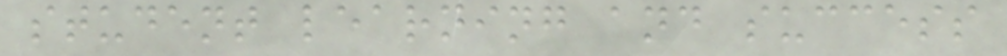student learning and success
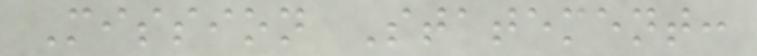Mission Statement:
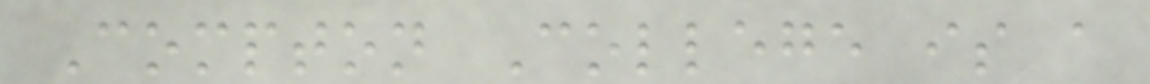Compton College is a
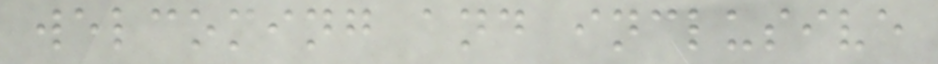welcoming and inclusive
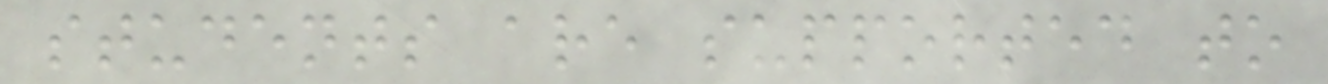students are supported to
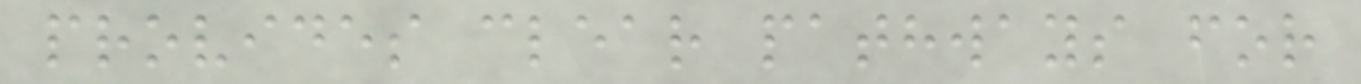provides clear pathways for
